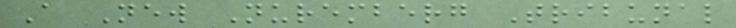A New Nuremberg Tribunal
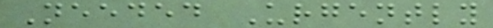Needed Urgently
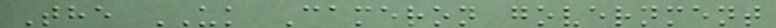The UK Cameron government
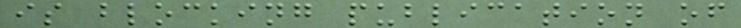is blocking publication of
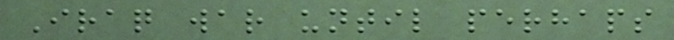Iraq war until perhaps
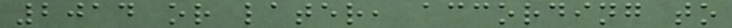2014 or later, according to
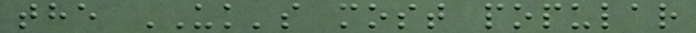the UK's most popular
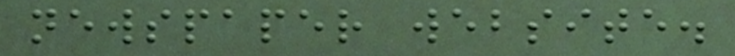newspaper website.
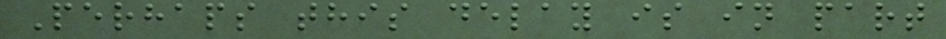Perhaps this delay is in part
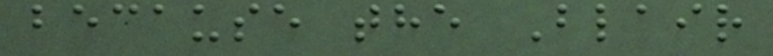because the Blair
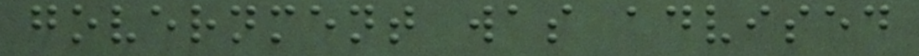government was advised
